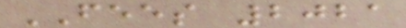FEES 2021
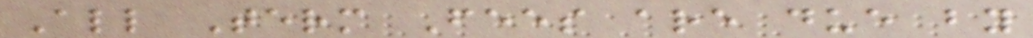All Term Fees are due by
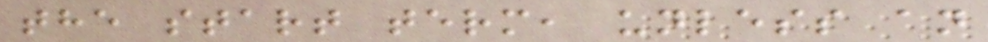the start term, unless an
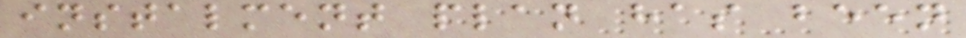instalment plan has been
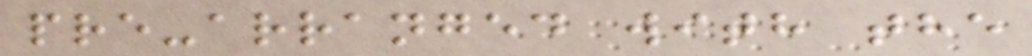pre-arranged with the
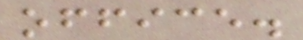office.
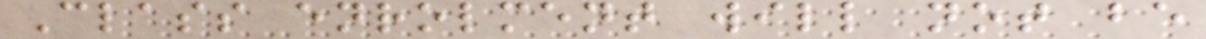Class enrolment will not be
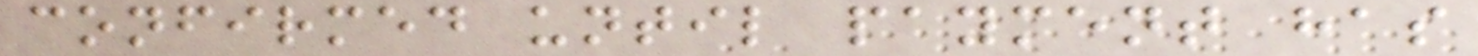confirmed until payment has
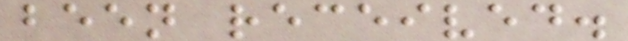been received.
